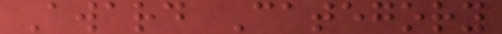Award Category
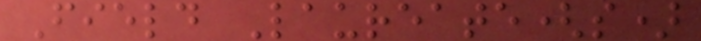Field Laureate(s)
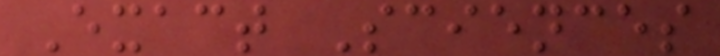Exact Sciences
